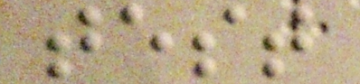test
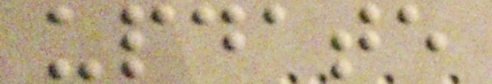update
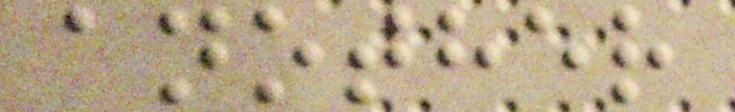another
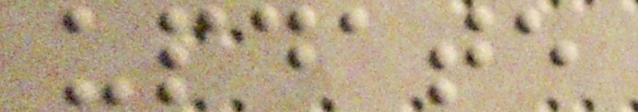update
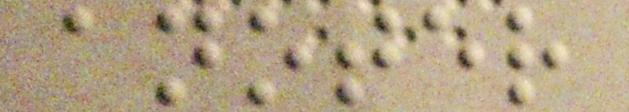anoter
